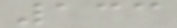133
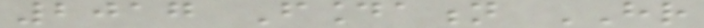2017 Foundation HR
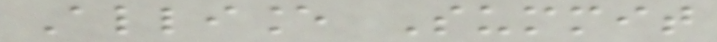Alliance Summit
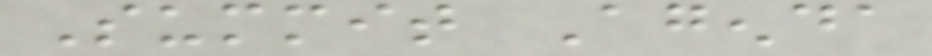Summit Agenda
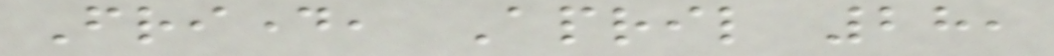Friday, April 28,
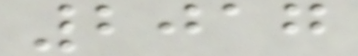2017
